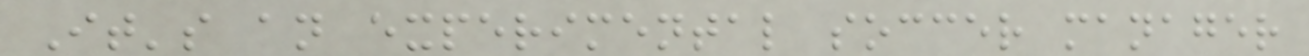It's an experimental soccer manager
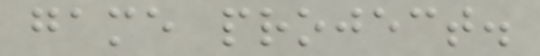game project.
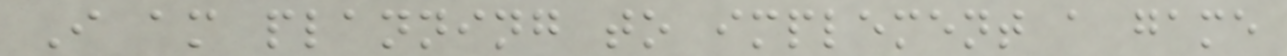I am planning to implement a game
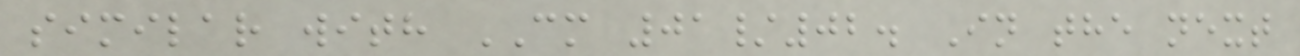similar with CM 01/02. In the next
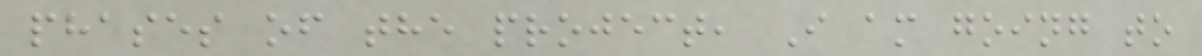phases of the project, I am going to
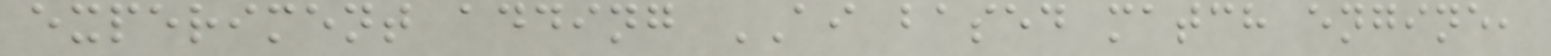experiment adding AI based match engine,
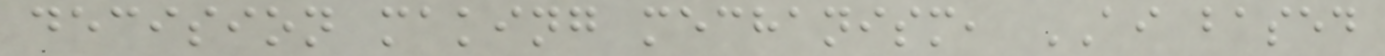decision making mechanism, AI based
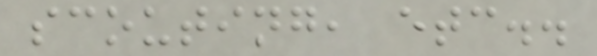scouting, etc..
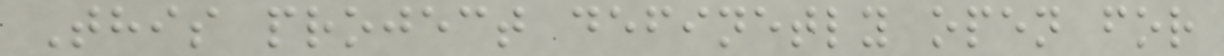This project definetly open for
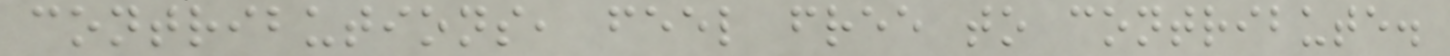contributions, feel free to contribute.
